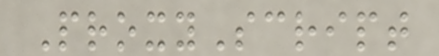ProxyScript
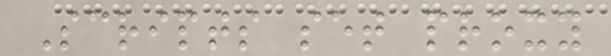Scripts set proxy
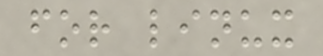for linux
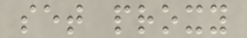set proxy
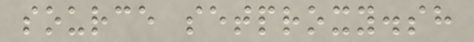source setproxy.sh
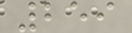259
